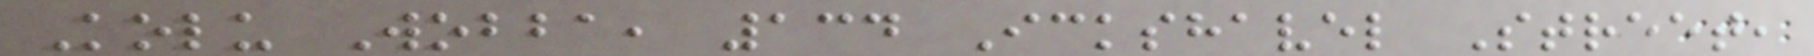Kolu Wobba, 134 Ickshavel Street,
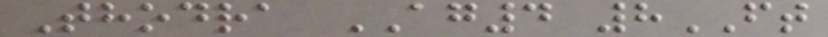Thodra AG4 8FT
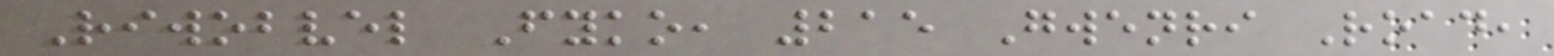Riwobvel Fyko, 215 Gwenri Road,
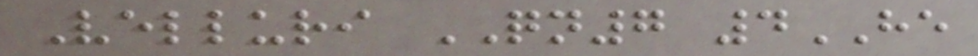Velluri QN7 4HE
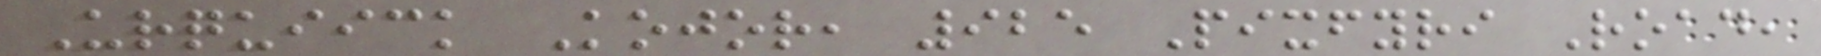Urquiick Kojor, 925 Pixfyri Road,
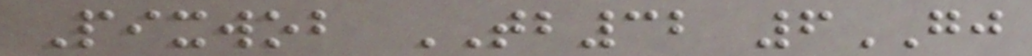Pixwob TB32 6GJ
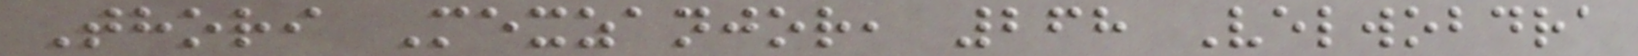Thori Mexzanjor, 268 Velwobdra
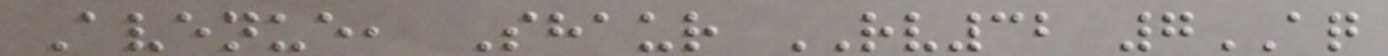Avenue, Shaur RV32 7AQ
